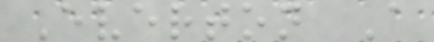Everton A
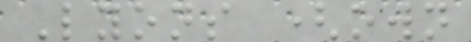Lyons (own
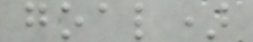goal)
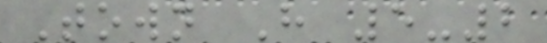Town H 5-2
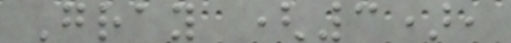Gray (3),
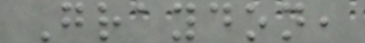Graydon,
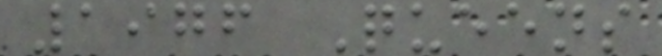1976 Queens
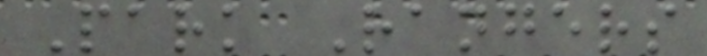Park Rangers
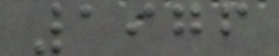1976
